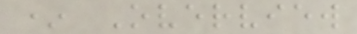* Overview
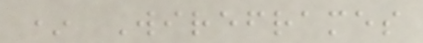* Wireframes
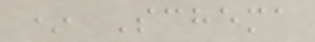* Schema
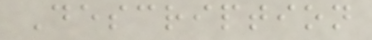Description
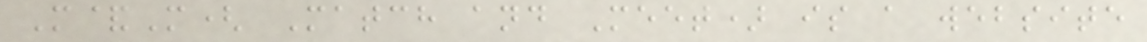M&M( Match and Meet) is a website
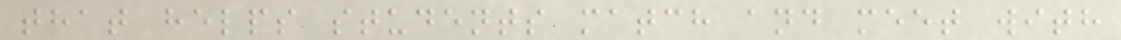that helps students match and meet with
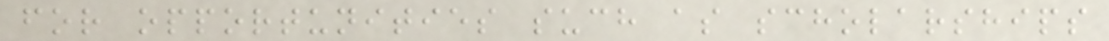for opportunities such as scholarships
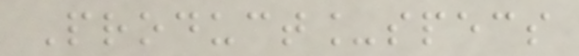Product_specs
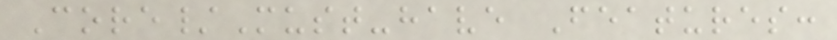Core/Must-have Features:
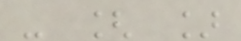- [ ]
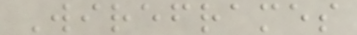Wireframes
